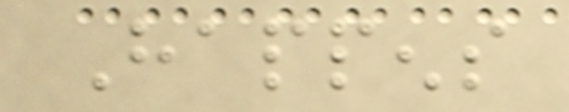Happens
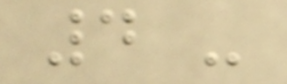4 -
